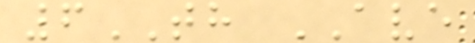6TH AVE
